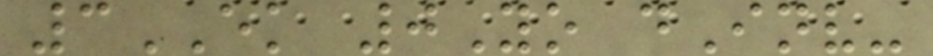3EK 0Yo dInv-
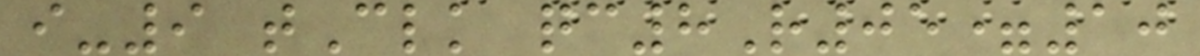i-9 tClk qc8R05=10
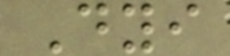Dyi
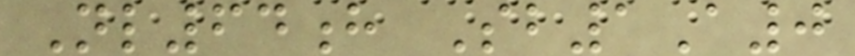Nl64h Sb1A0
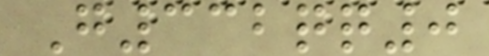G332qq0
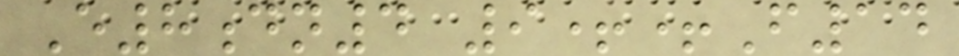E8dn4 9++F14
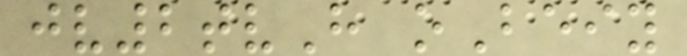jv2tvH oBeiy
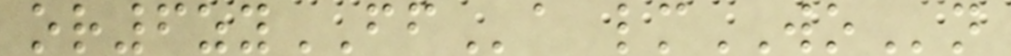or6zyFFa lmWOn
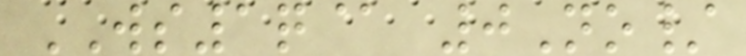WS1q@ 0No/
